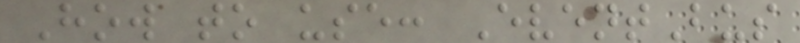How to use: EventBus
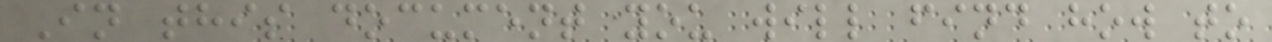In this document you will find how to
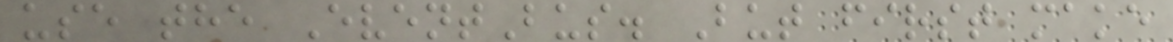use the EventBus. But first make
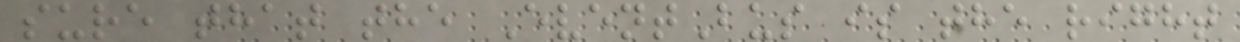sure that the EventBus is the right
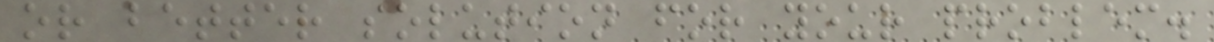or better solution for your problem.
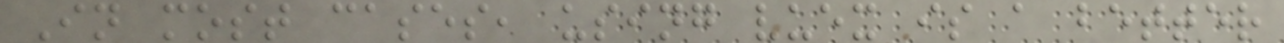In most cases, using vuex is a better
